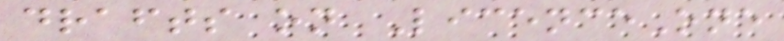drafts on LicenceOne
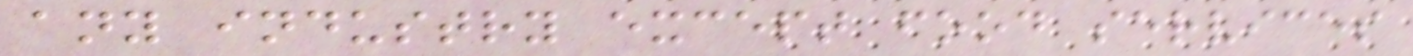any industry except food services
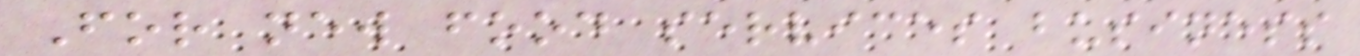For new food services business
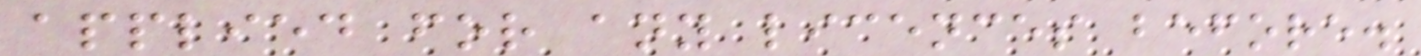applied for any licences before.
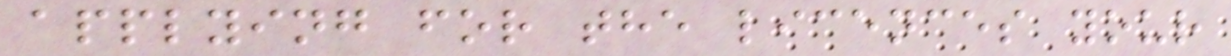applying for the licences your
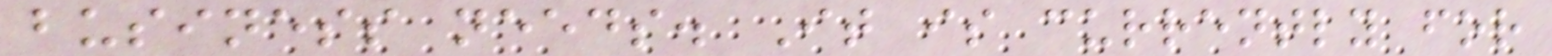business needs. It is currently for
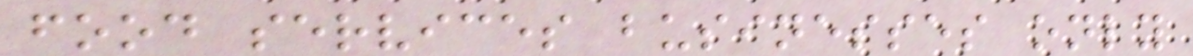food services businesses only
